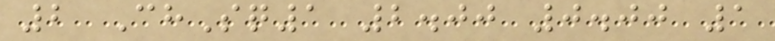2 ChSq1 2.00 0.00 1
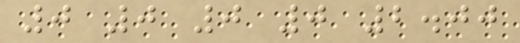0 0 0 0 2.00
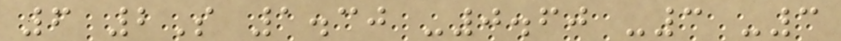6 2S 1.30 -0.60 -3 -3
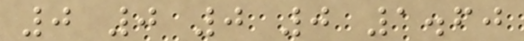0 0 0 0 1.60
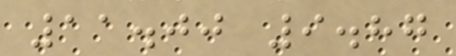11.00 9.87
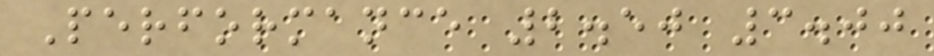Performance 2.50 3.00
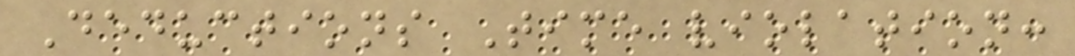Deductions Time violation:
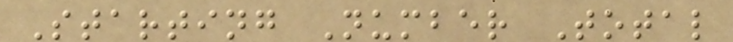Starting Number Total
